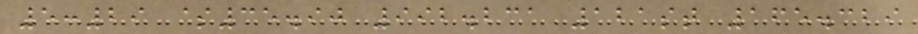5:29 $35.90 992.231 121st 165.329
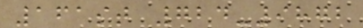161st 724-9872
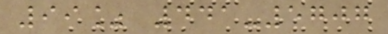99% 441-5707
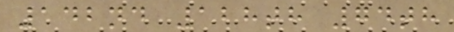142nd 128th 74th
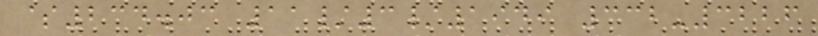$234.03 11/3/1949 332-3226
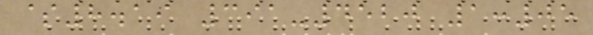$8.19 391-4520 1:05
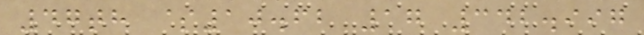47th $10.62 17 342.997
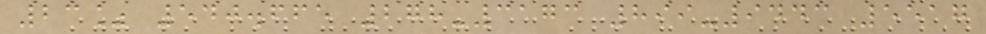23% 540.665 278-3173 899-9443 5517
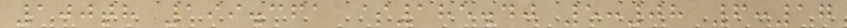100th 199.361 $185.40 5:08 6:17
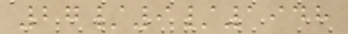27/9/1948
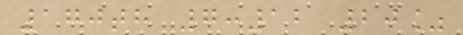170th 7:12 20%
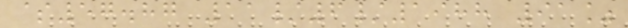$57.87 11/6/1988 91%
